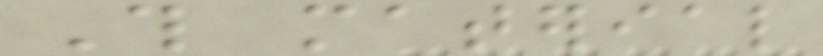This material
